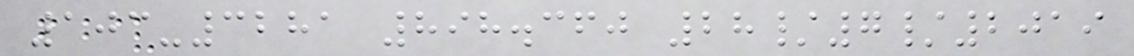103-3281 898.360 28/7/2019
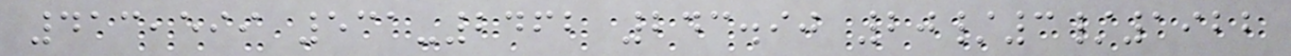413,599 531-2462 243.90 20/3/1922
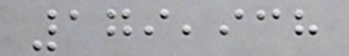179,938
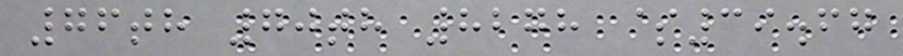76th 70th 8278 $39.67
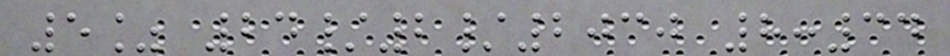5% 24/2/2030 8:34
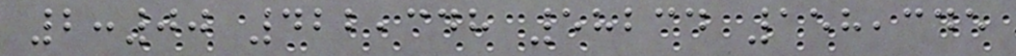2:00 422,348 58234 158,345
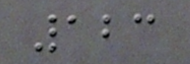123
